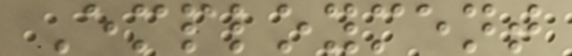Employment
